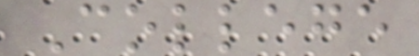College
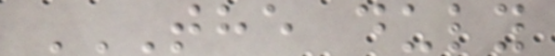THE DULY
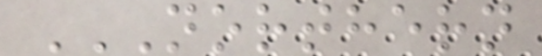NORTHERN
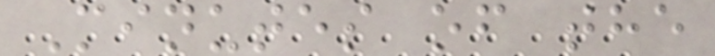Minutes of the
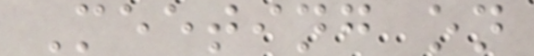Meeting on
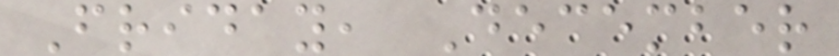Friday, December
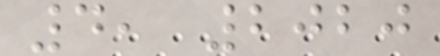4, 2020
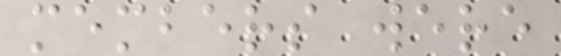members were
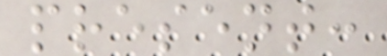present:
